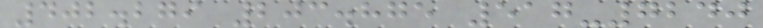402.279 203.875 517-7240
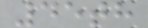45th
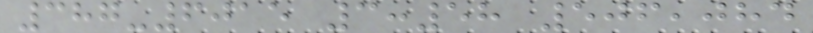387-6015 3:58 506,084
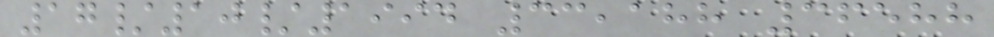17/10/1994 33,188 36588
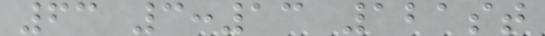63 3:13 121st
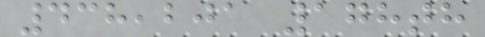438,201 178th
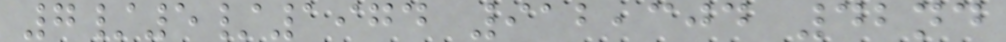7/5/1974 912,304 42nd
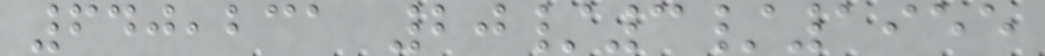640,231 20/3/1955
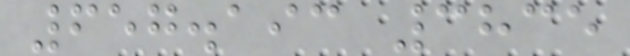657.193 3835
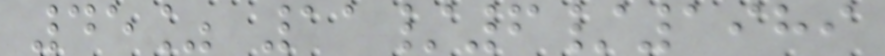45% 11/6/1989
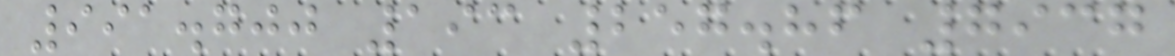991.700 193 257.86 7937
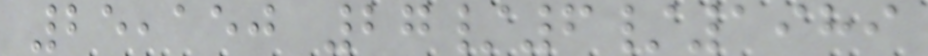25,150 27/6/1989
